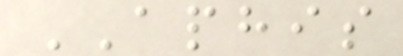APHIS
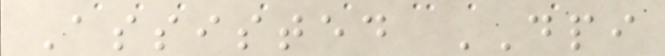Assisted DPI
